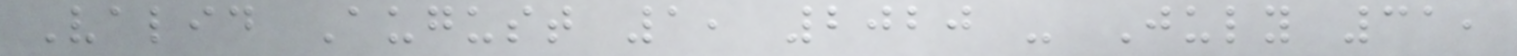Valid August 1, 2020 - July 31,
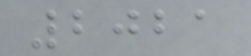2021
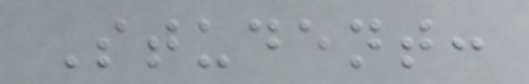Student:
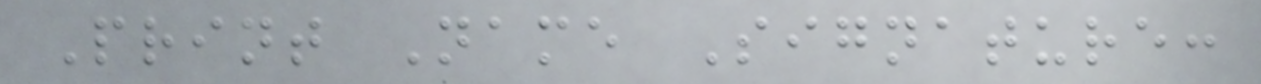Print Name Signature:
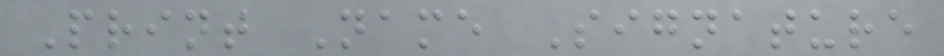Print Name Signature
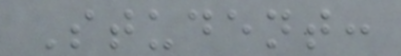Student:
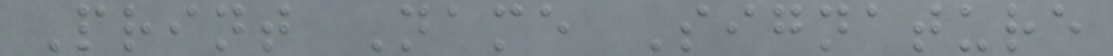Print Name Signature
